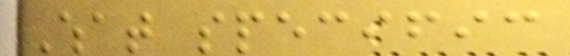What specific
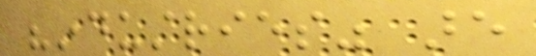"industries" are
